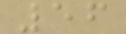56
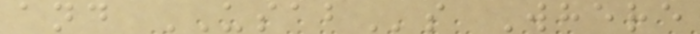and USABs Where
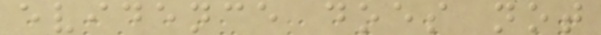evidence does not
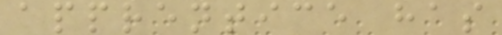apprentice has
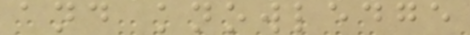and knowledge
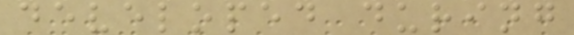developed during
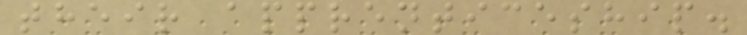their apprenticeship.
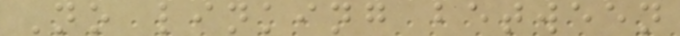No linking between
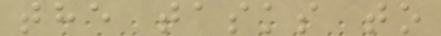the tasks to
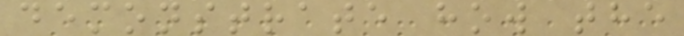demonstrate how the
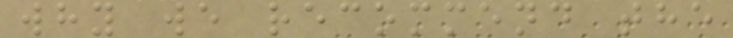why we recommend the
